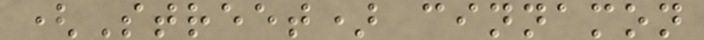(Street) cinnamon
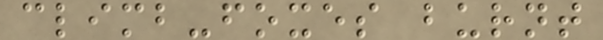climb-foxes burnt
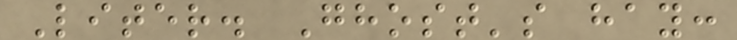Liter. Ghost's hay:
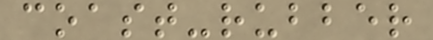coast-rubber
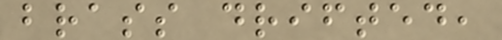brass drifted,
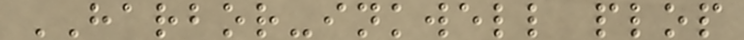HARBOR-inkwell plop
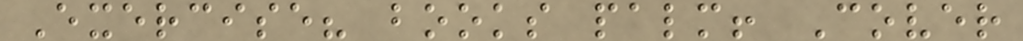Exercise? books palm! Cover
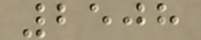2508
